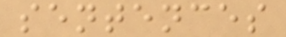sentences
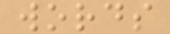words
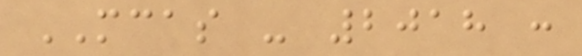MCAS - 2018 :
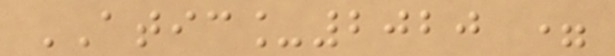ATIC_2020 =
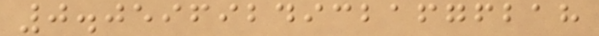0.05969249321676218
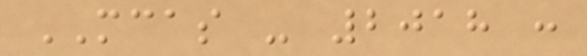MCAS - 2018 :
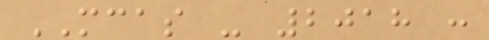MCAS - 2018 :
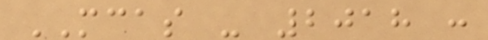MCAS - 2018 :
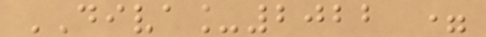DIVA_2022 =
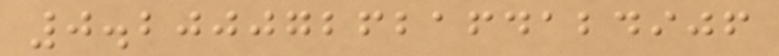0.20007262164124906
